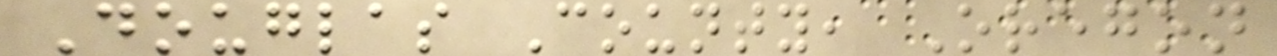Douglas County, Oregon
